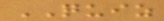QUIZ
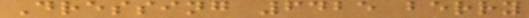Dressing 6425 berry
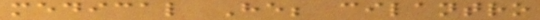medical He; cilantro
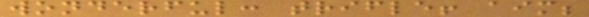wonderful: trifle! aim;
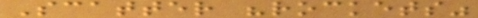Scatter "rockets"
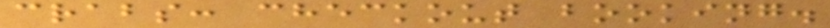crabs: checkout booking.
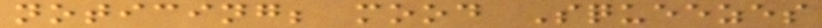noticing; mood Squeezes
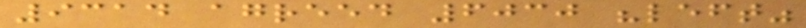9314 agreed 6030 "left"
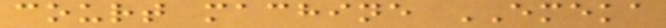court machine EMEKA
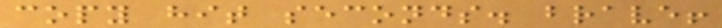copy hit seconds. brave!
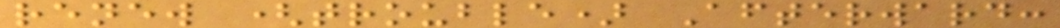renew (trouble) Afterward:
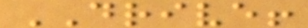DRIVE!
